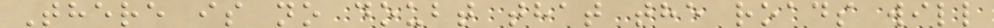There is no doubt that the roads will
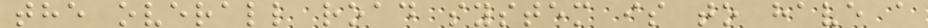the overall road system is to have a
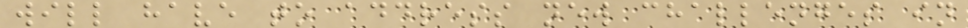will have to address new challenges in
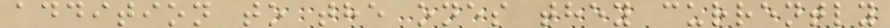addition to the ones they currently
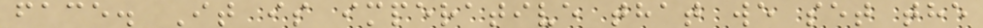face. It is imperative that we set the
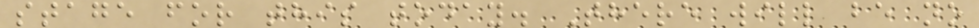stage for this today. There will be no
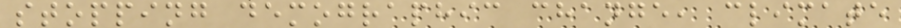stopping demographic change, climate
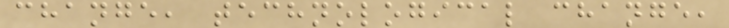change, technological change,
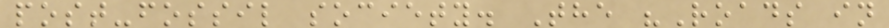post-fossil society. The "Roads in
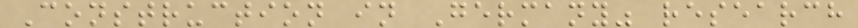Construction in Germany" research
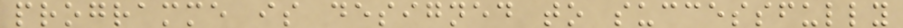programme is designed to successfully
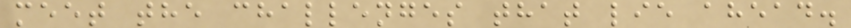meet the challenges that lie ahead.
